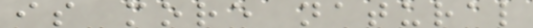is more natural
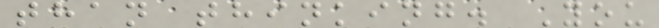than thinking. You
